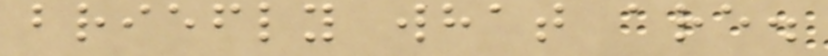briefly what are.
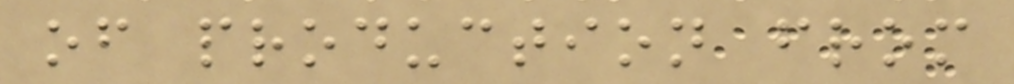of production from
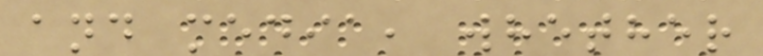and media, whether
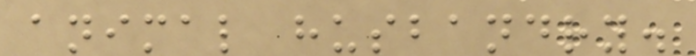animal husbandry.
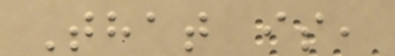That is,
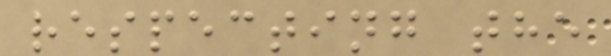respecting the
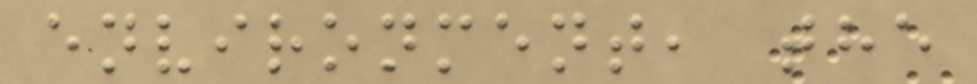environment, the
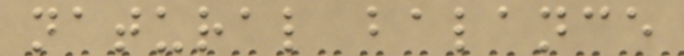natural balance
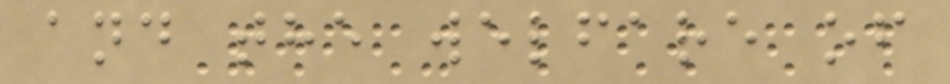and the welfare of
